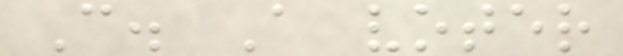C. A voter
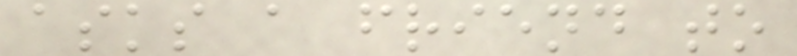asks a friend to
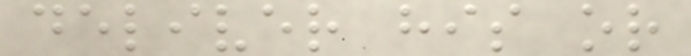deliver his or
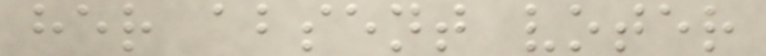her absent voter
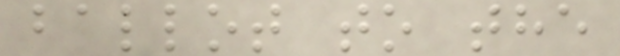ballot to the
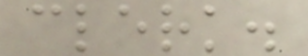clerk.
